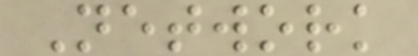Network
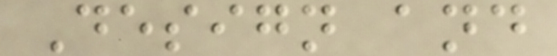Design and
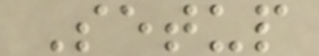Setup
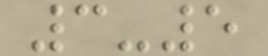3-5
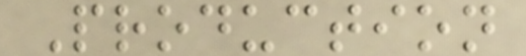Production
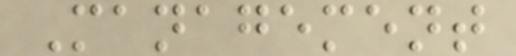Management
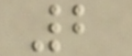2
